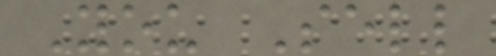You Sell
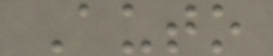Auto
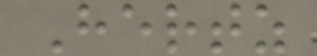Hertz
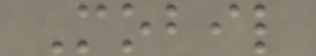Mobil
